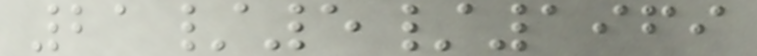21/5/1969
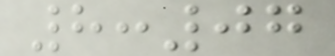8:07
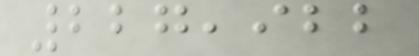227,922
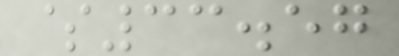$33.57
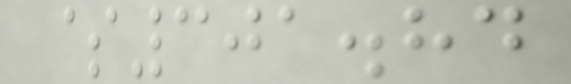$301.84
